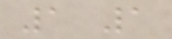1 1
